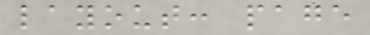layout: page
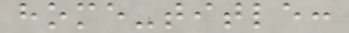home-title:
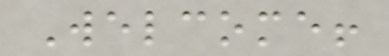Welcome!
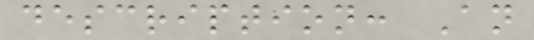description: An
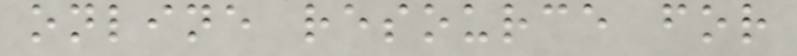online resource for
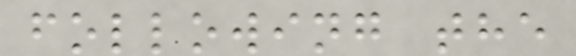following the
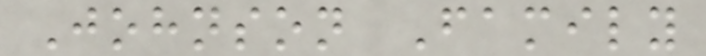Johnson Family
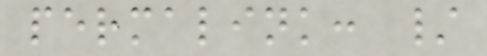permalink: /
